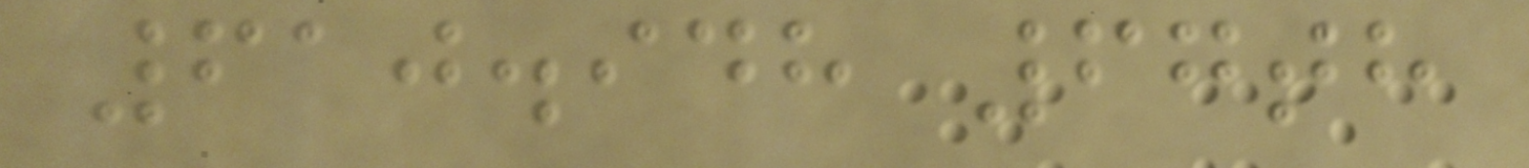610.948 67th
